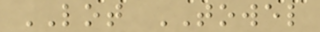LOT TOWEL
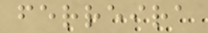ferreira
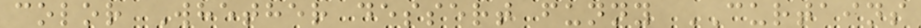color Whether dessert funny CURTAINS
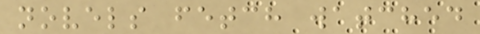novels fetch watched
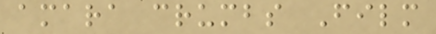amara crumbs Film
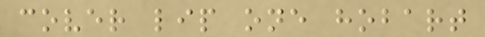cover lip one hobart
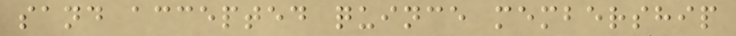sand accepted quince membership
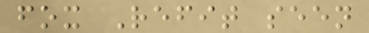fox Refit seen
